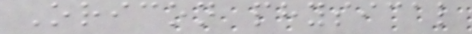Oricon physical
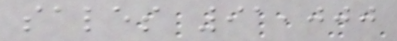sales 91,000
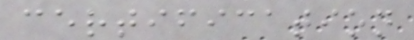certification
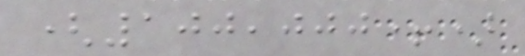(100,000+)
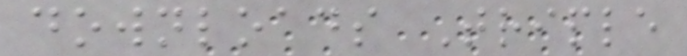downloads Triple
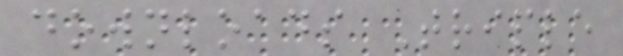downloads Triple
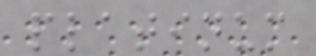platinum
